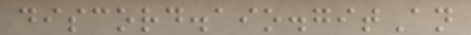discord.aio.gitAn
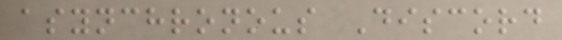asynchronous Discord
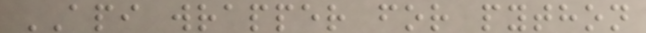API wrapper for python
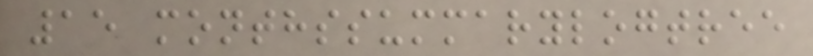15 monthssummarylogtree
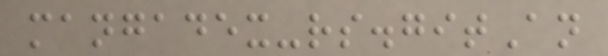mangadex-rs.gitAn
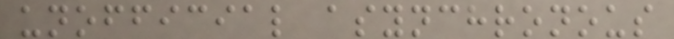unofficial asynchronous
